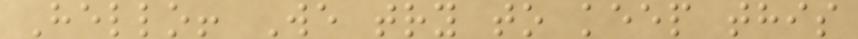Hello! We try to keep this
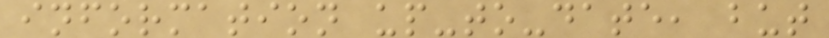information up-to-date, but
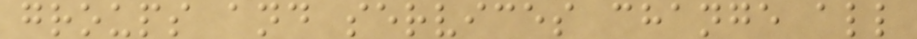groups and services change all
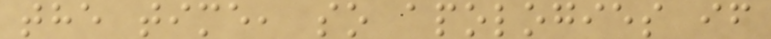the time, so apologies if
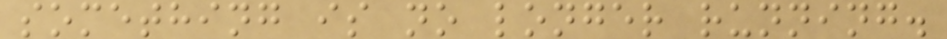something is no longer running.
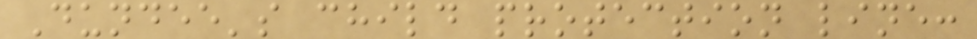Dundee's child protection line:
